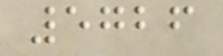5726
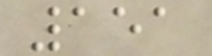151
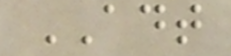ADT
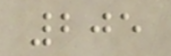205
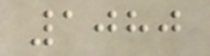1080
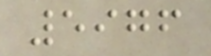5976
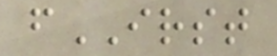fIRST
